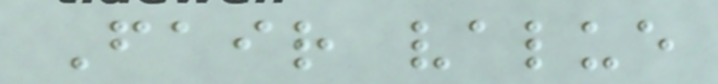Fair value
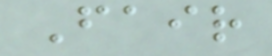Fair
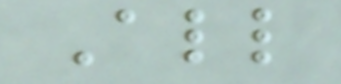All
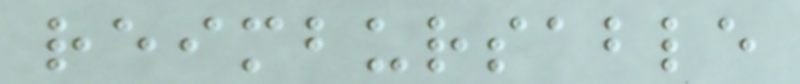reimbursable
